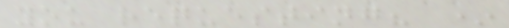you requesting? *
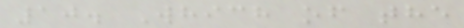10. Which of the
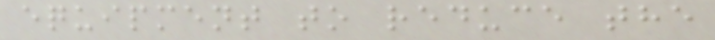equipment to reduce the
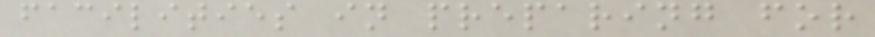facilities in preparing for
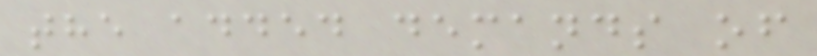the added demands of
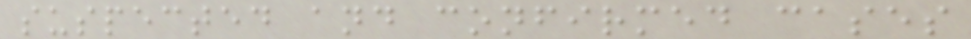suspected and confirmed cases
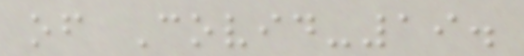of Covid-19.
